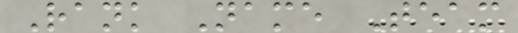Rank Name Team
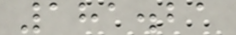181.21
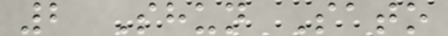2 Shun Sato
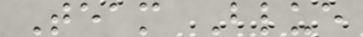Team Blue
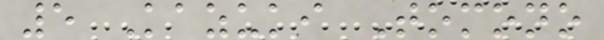5 Kazuki Tomono
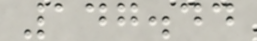147.44
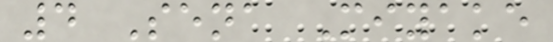4 Sena Miyake
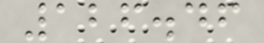126.46
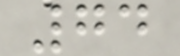74
